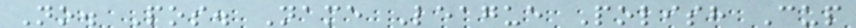No. Pos. Name League Polish Cup
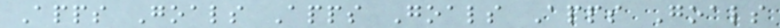Apps Goals Apps Goals Apps Goals
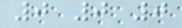0 0 0
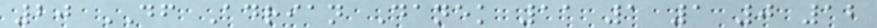20 DF Adrian Danek 11 1 1 0 12
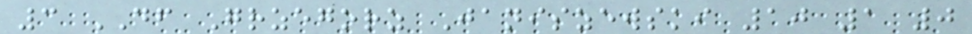3 DF Grzegorz Janiszewski 10 1 0
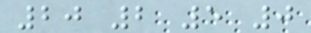20 2 5 0
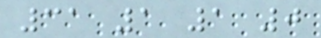31 1 1 0
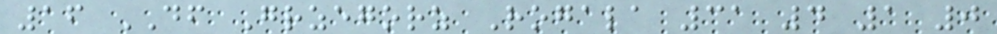16 DF Grzegorz Rogala 31 4 1 0
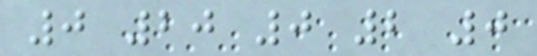0 20 0 2 0
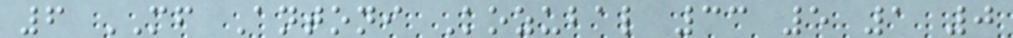6 MF Antoni Kozubal 33 5 1 0
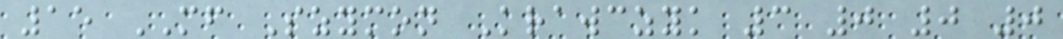15 MF Szymon Krawczyk 3 0 0 0
